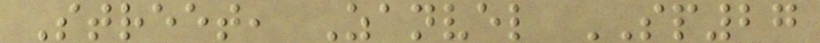Street, Zanvel SP27
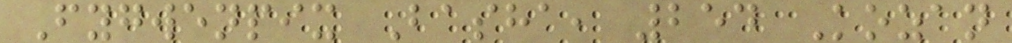Fygwenpix Basha, 254 Kozan
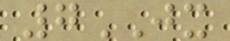7JX
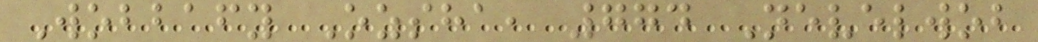Wobbafy Ozsha, 774 Nevelwob
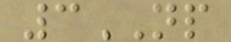3NP
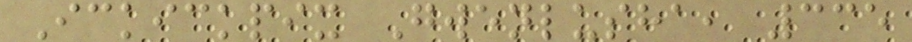Ickickpix Gwenlusha, 335
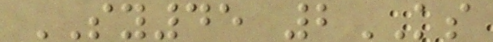SY45 2KS
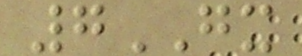7GX
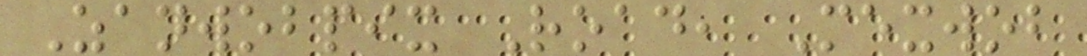Zanwobpix Road, Mexwob
